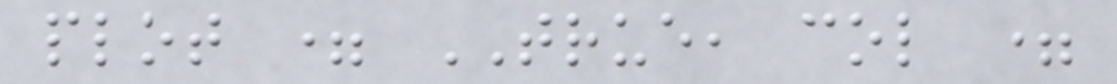plot = TRUE, col =
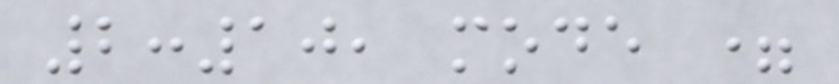2:10, mode =
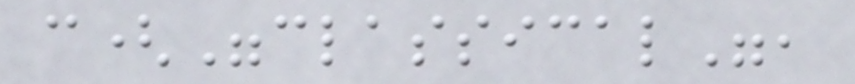c("classical",
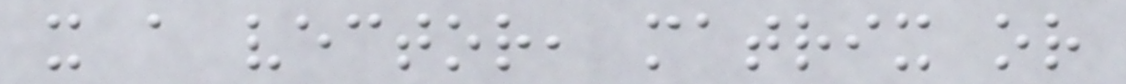x a vector, matrix or
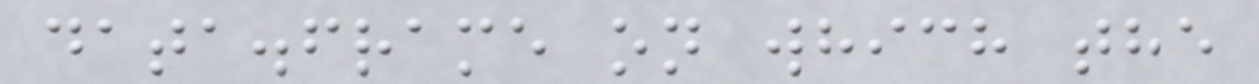data.frame on which the
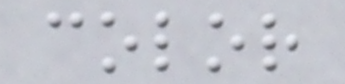color
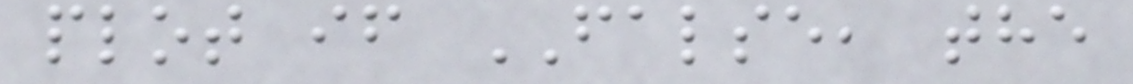plot if FALSE, the
